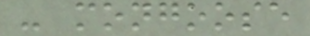- mongoose
